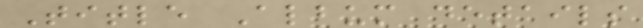Title Album details
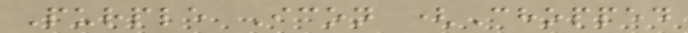Purple Icon (Chopped
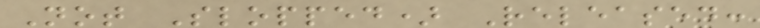Not Slopped) Released:
